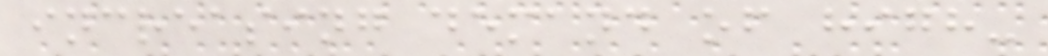increasing demand of high-
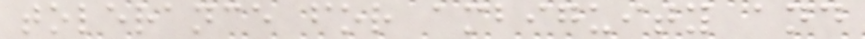tolerance for ambiguity and
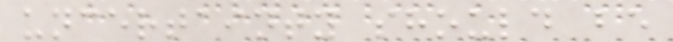uncertainty should be
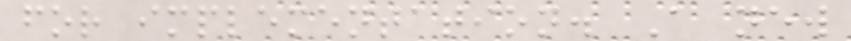for implementation. A new
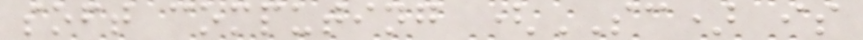soft computing (SC) is
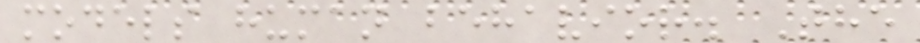models human behavior. The
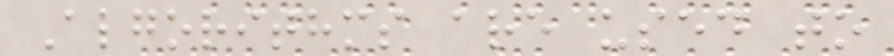Algorithms are used to
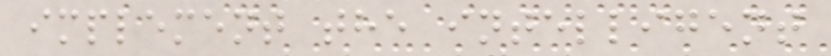implement the intelligent
